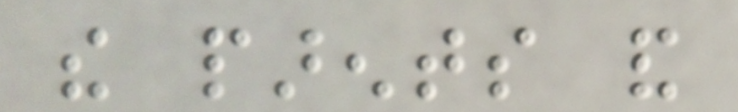the parents and
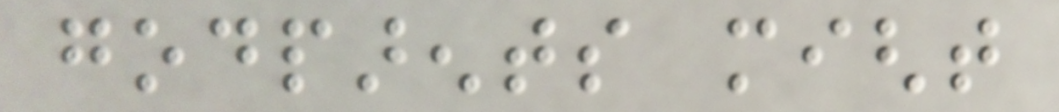godparents might
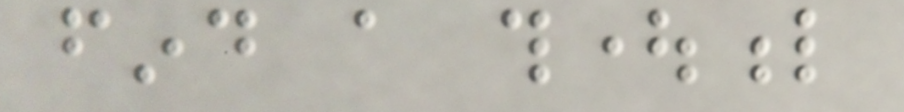find a thoughtful
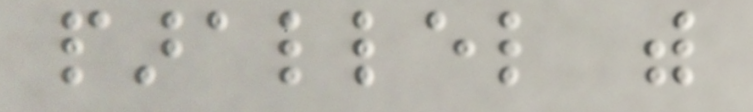parallel with
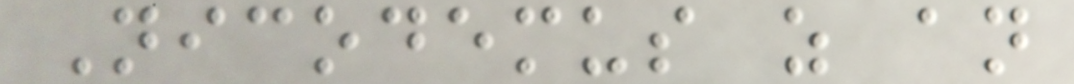Nicodemus as an
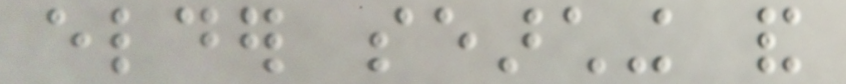elder searching and
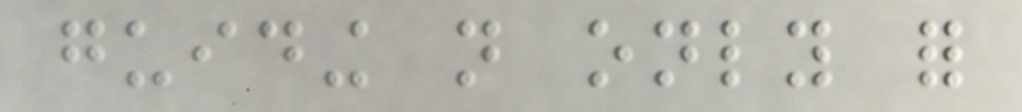guiding not only for
